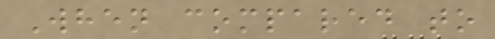When compared to
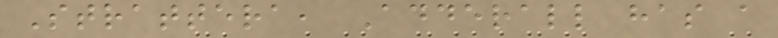Strattera, Adderall has a
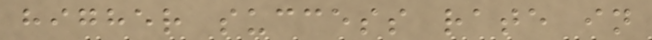higher success rate in
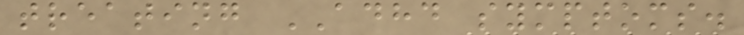treating ADHD symptoms.
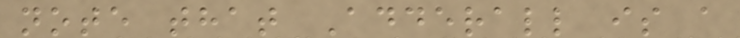note that Adderall is a
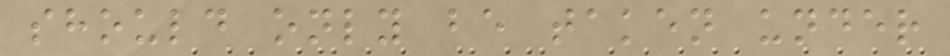should only be taken under
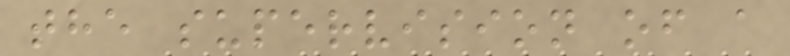the supervision of a
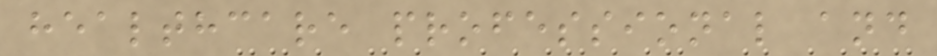healthcare professional and
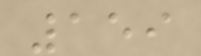159
